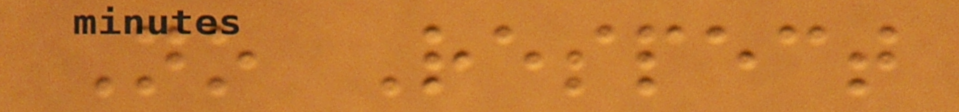No Respect
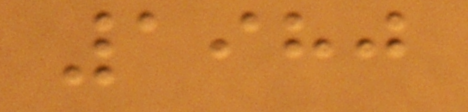1980
